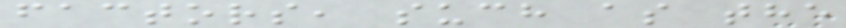factors, such as the
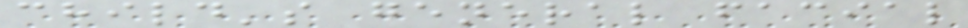child's general facial
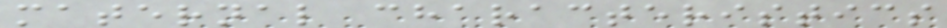maternal characteristics
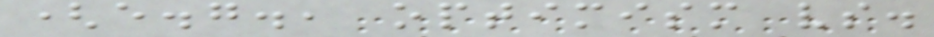(e.g., optimism vs.
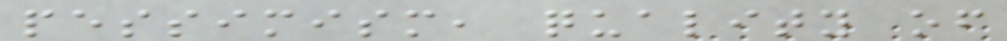pessimism, quality of
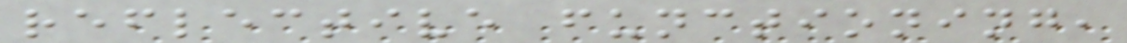reflective functioning,
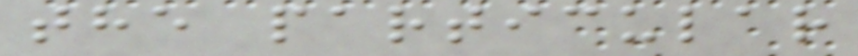the particular
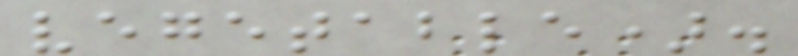vegetable).
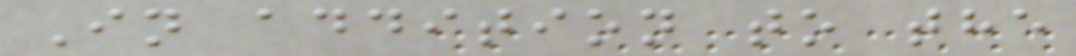In addition to the
